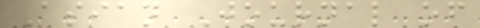Asian Journal of
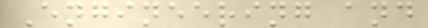Engineering and
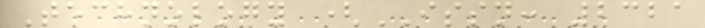Technology (ISSN: 2321
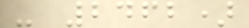- 2462)
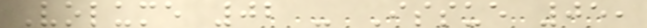Volume 02 - Issue 05,
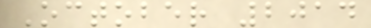October 2014
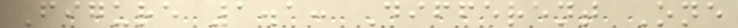Figure 1.1: Different One
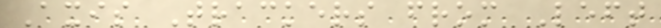Axis Trackers from Left
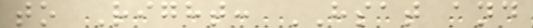to Right: HSAT and
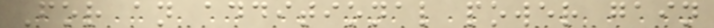For an additional power gain
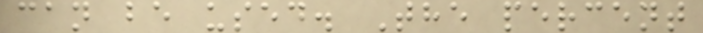can be used. The percent
